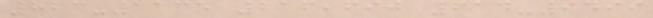823-1135 216,690 614-9499
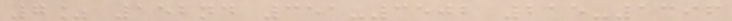7% 152nd 351-3502 215-1396
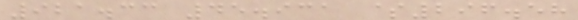921.33 45.931 $296.58
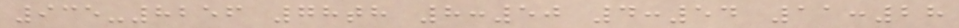935-8256 78th 8:50 4:54 11:28
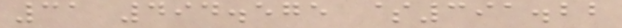31 494.575 $391.22
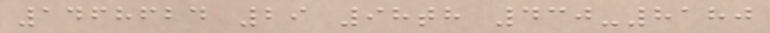1468624 29 98th 430-8180
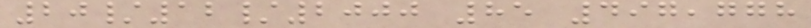20/12/2000 85 497,778
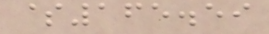$165.59
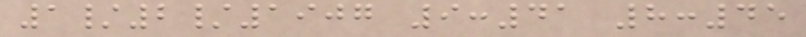1/2/1907 9:41 8:45
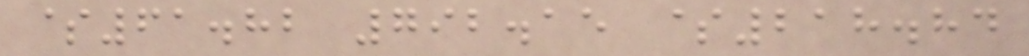$61.82 792.15 $218.84
